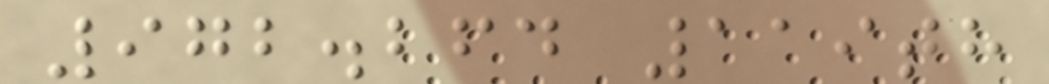972.264 119th
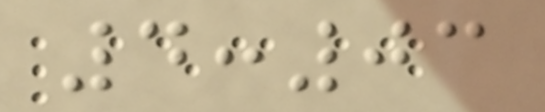4:03
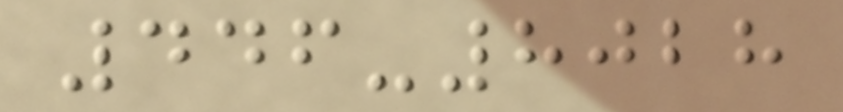446-8028
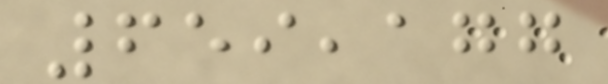659,177
